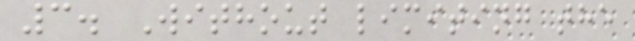3. Without limiting the
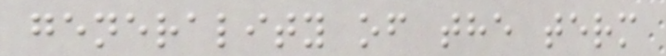generality of the term
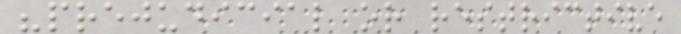"prejudicial or restrictive
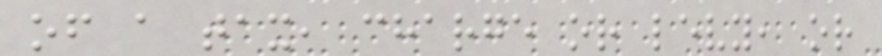of a tax, charge or levy, or
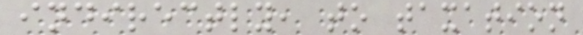indirectly, to taxation
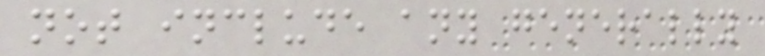not include any generally
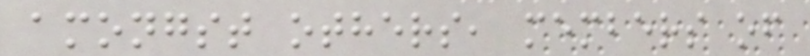amongst others, members of
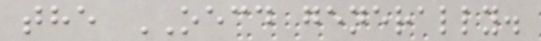the OECD generally.
